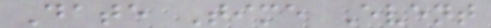Date Time Event
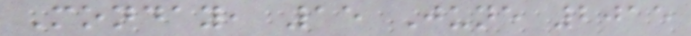Monday, 15 June 2015
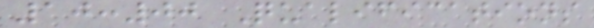10:00 Qualifications
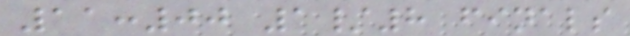11:00 1/8 finals
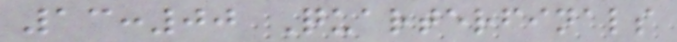13:00 Quarterfinals
